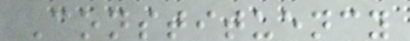Constituency
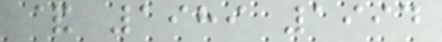& 1989 1994
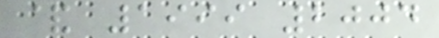& 1999 2004
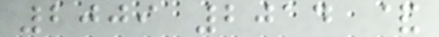2009 2014 &
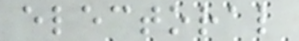electoral
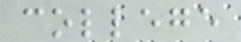college
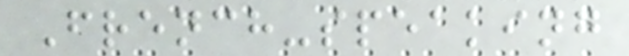French-speaking
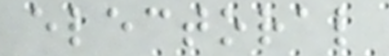electoral
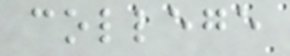college
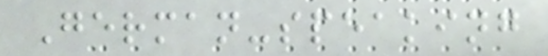German-speaking
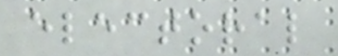electoral
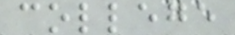college
